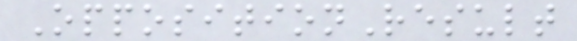OppositionResult
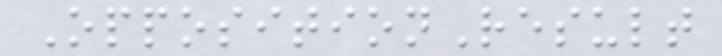OppositionResult
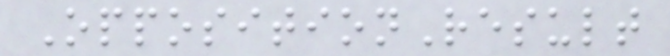OppositionResult
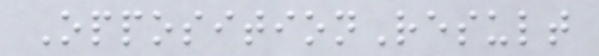OppositionResult
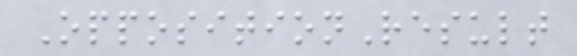OppositionResult
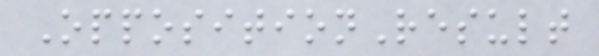OppositionResult
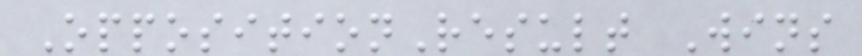OppositionResult Wins
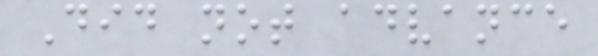Did not advance
